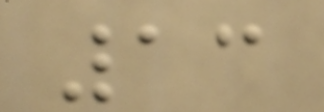13
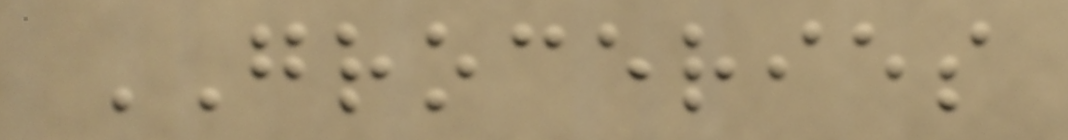GROCERIES
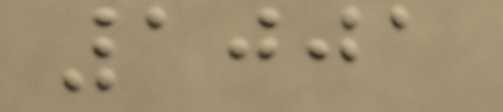1001
